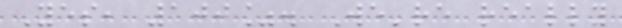Yes, 100%. We're really
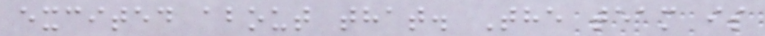excited about that. The team is
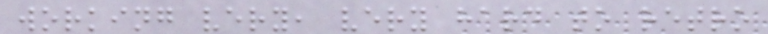working very, very hard to retro
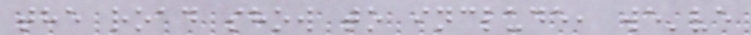the road show to include, we've
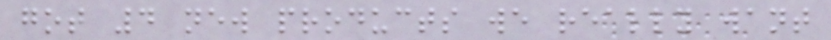got 4 new products we really want
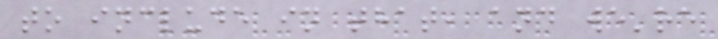to include in that, and we're
